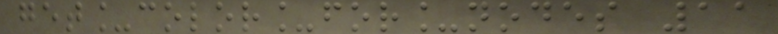get_color_for_nodes 11
